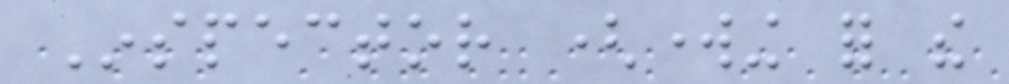Inspector (working for the
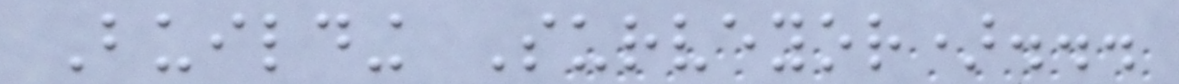Building Surveyor)...
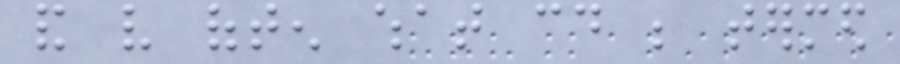and very often what could be termed
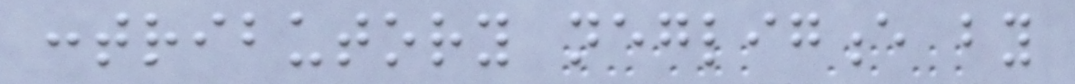contributory negligence by
